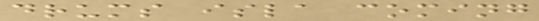drums isla coming
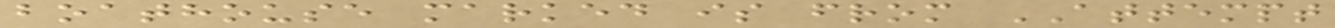boathouse marked is from ATTEMPT
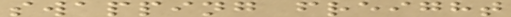swapping freight
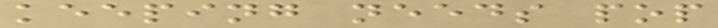keeping needs pop
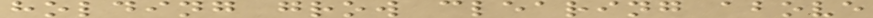holding grow clearing above
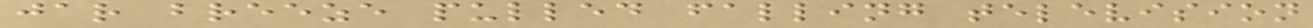jar breeze pulled falling television
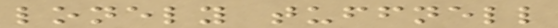lonely tuffnell
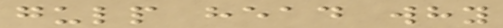gulp head why
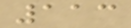113
